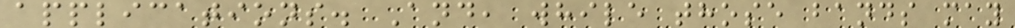applications. And, while those bands may
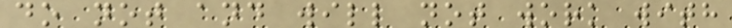do not and will not work with
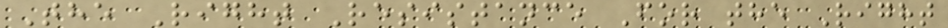The Right Resistance For the Right
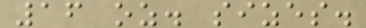16 oz. sizes.
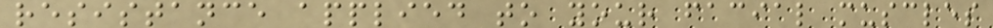resistance applied to your facial muscles
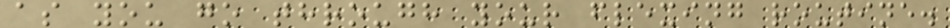as you go through your flexing routine.
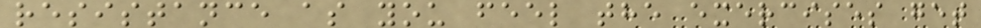resistance as you feel the exercises get
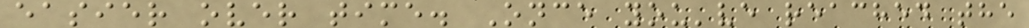easier over time. Once you've reached the
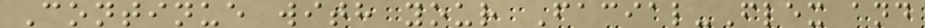Continue with your Facial-Flex and
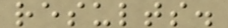results.
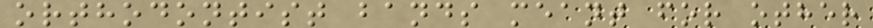orthodontist bands meant for other
